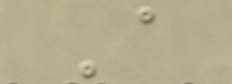A
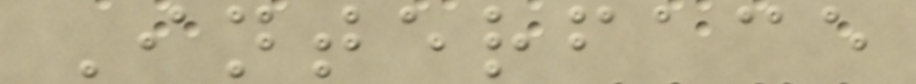Interface
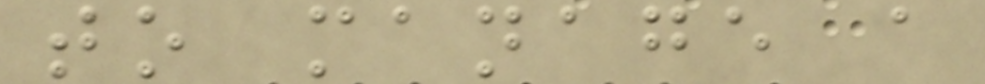to manage a
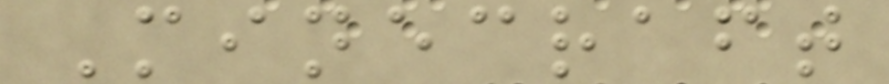Minecraft
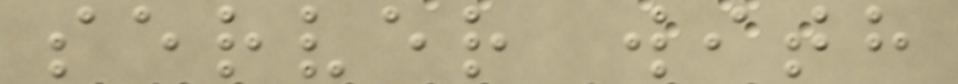server with
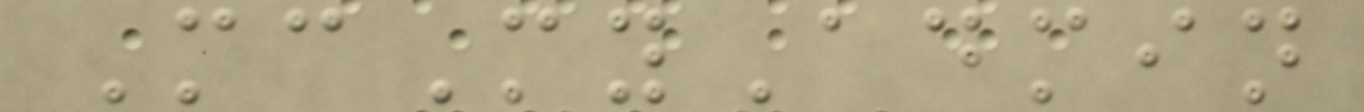McMyAdmin
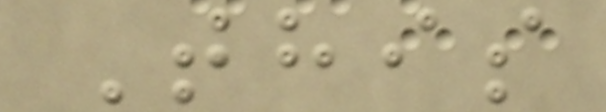This
